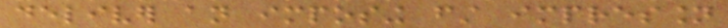deliver an imposing first impression
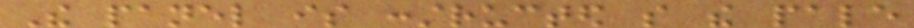The panel is constructed so the pale
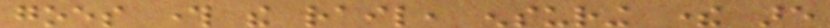goes through the rail, ensuring there are
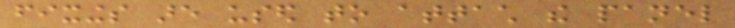fixings are used to attach the panel
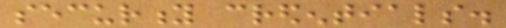security credentials.
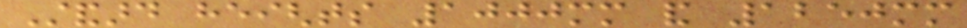Standard heights 1000mm and 1250mm
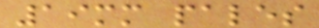19mm pales
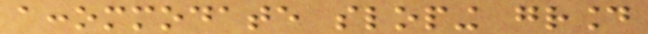accommodate sloping ground
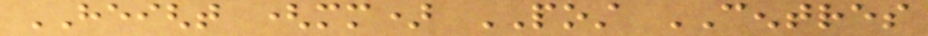HEIGHT (mm) POST CENTRES
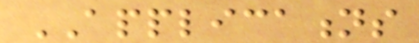APPLICATIONS
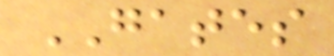GATES
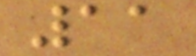11
